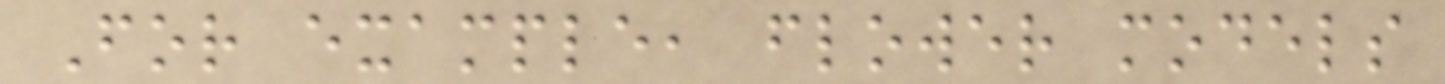For example, flower models
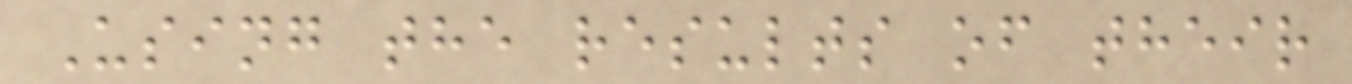Using the results of their
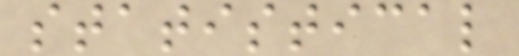statistical
